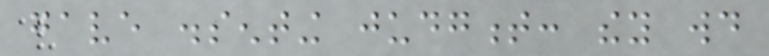gave dissenting judgment: they would
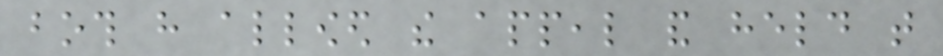both have allowed the appeal and held that
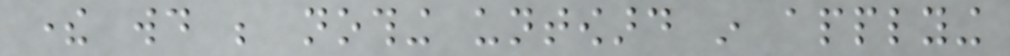there would be nothing untoward in applying
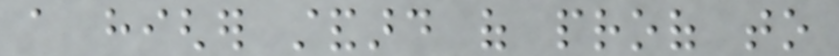a higher standard of proof to
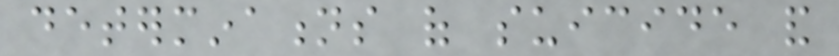determinations of suicide and
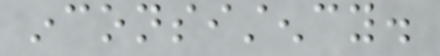inconsistency.
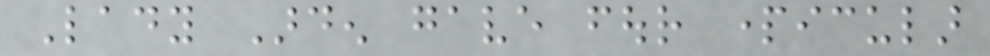Lady Arden gave four particular
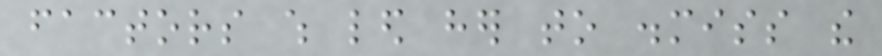factors which led her to dismiss the
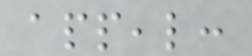appeal:
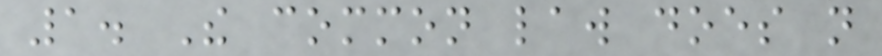1. The common law does not
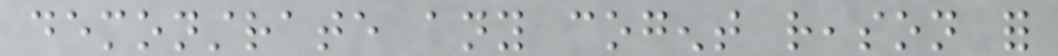demonstrate any cogent reason for
